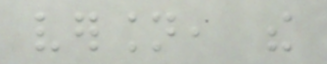version, the
